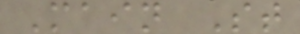Main St
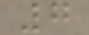7
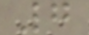7
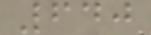640
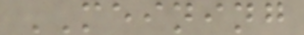MEINING
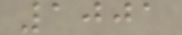1001
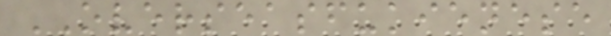OVERSEASFUKIENESE
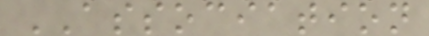ASSOCIATION
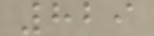829
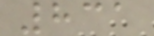831
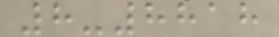8-8818
